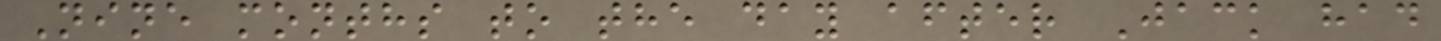Nine months to the day after Jack had
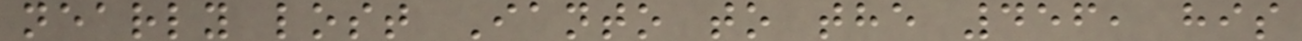nearly lost Ianto to the 456, his
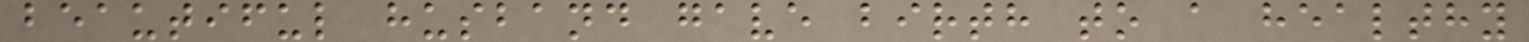beautiful husband gave birth to a healthy
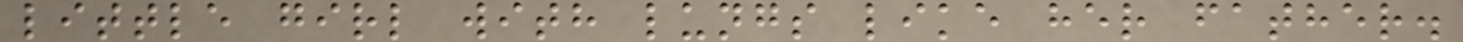little girl with lungs like her father.
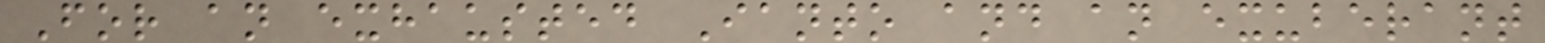For an exhausted Ianto and an exuberant
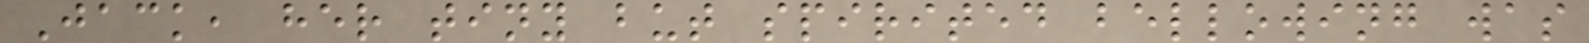Jack, her tiny but spirited bellowing was
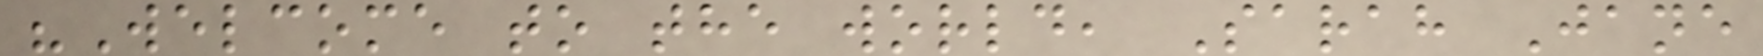"Welcome to the world, Sarah Jane
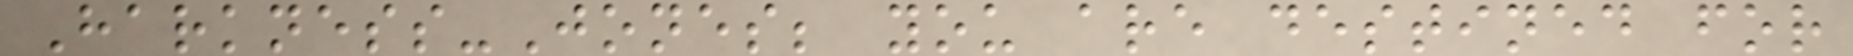Harkness-Jones; you are destined for
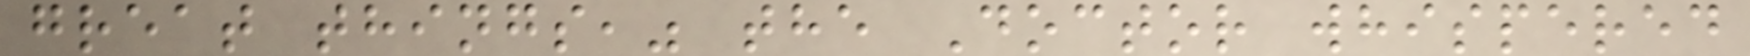great things," the Doctor whispered
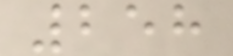258
